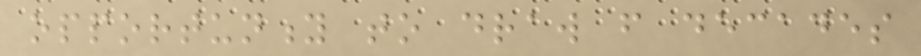opportunity to draw from decades
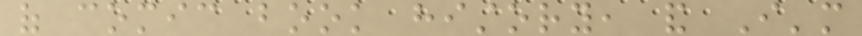of comic book history, and I'm
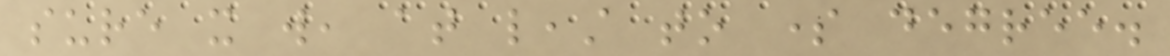sure it will, at least to some degree.
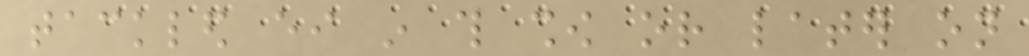tackled either in this show or later on
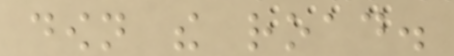down the road.
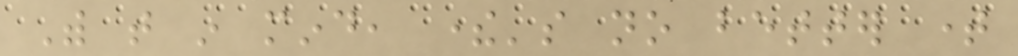With that in mind, there's no better time
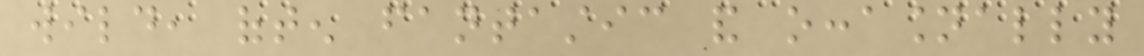wild, often fantastic and occasionally
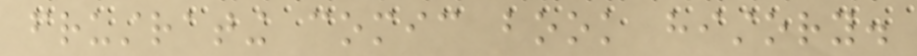frustrating comic book history.
